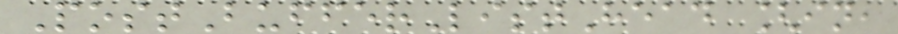PostBufferListHead [in,
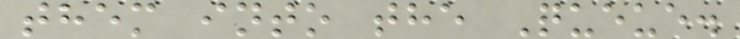them into the Queue.
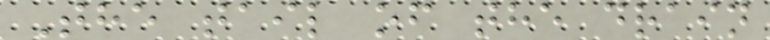The tail of the drain
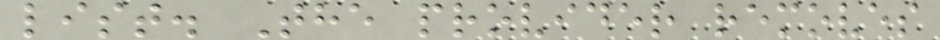list. The provider removes
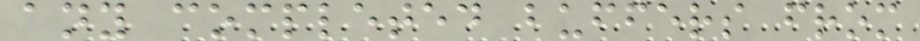any completed buffers from
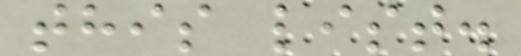this list.
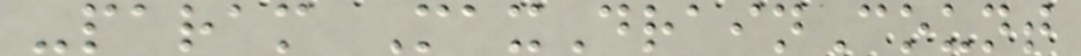-param MaxDrainCount
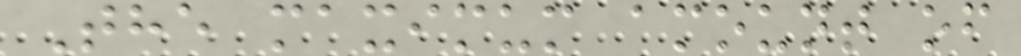The maximum amount of
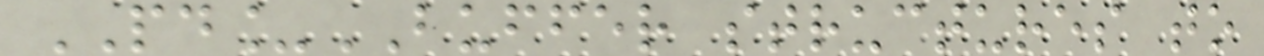PD_BUFFER structures to
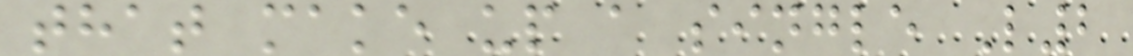that make up a single L2
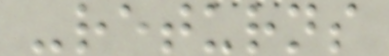-returns
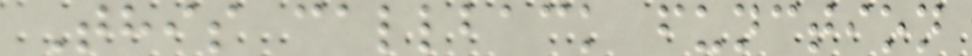This callback function
